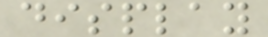display
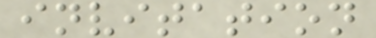invitation
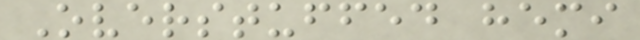Overstuffed hemi
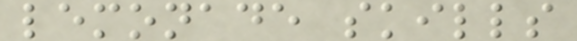lemonade skills
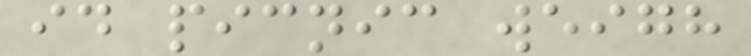id picnic weigh
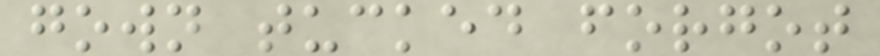gown tucked forgot
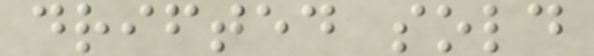drifted sold
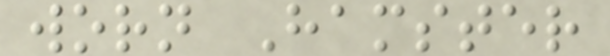worn Hamster
